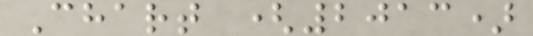Chart (2013)
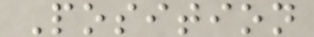Position
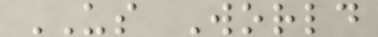US World
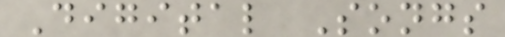Digital Songs
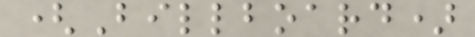(Billboard)
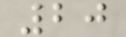20
